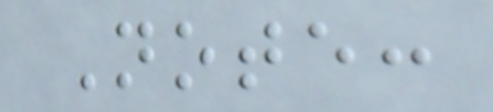Note:
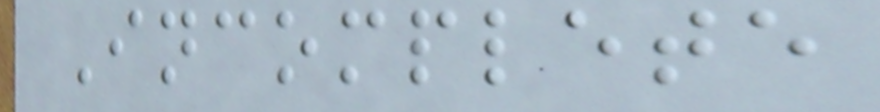Incomplete
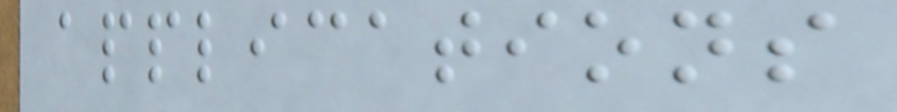applications
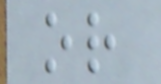or
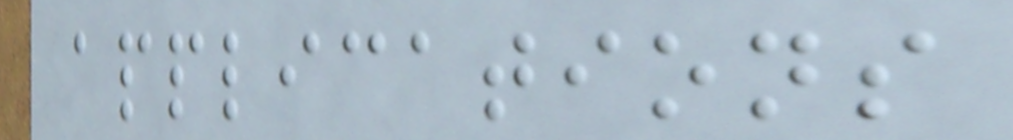applications
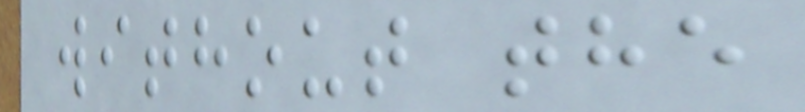without the
